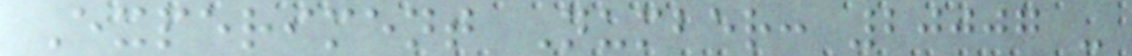Experiment Number: 20007 -
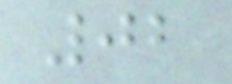02
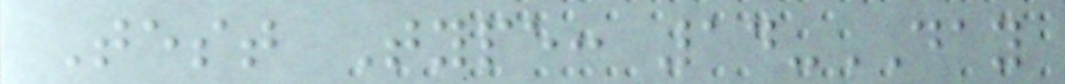Test Type: 14-DAY
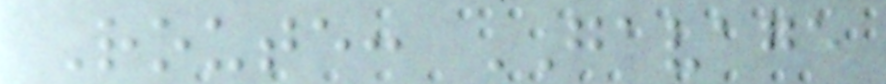Route: GAVAGE
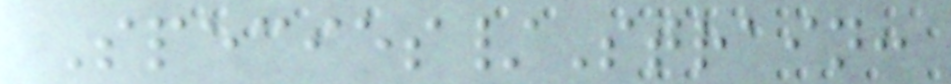Species/Strain:
